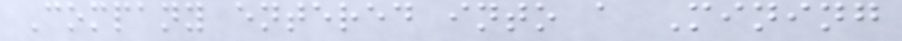Company entered into a Mining
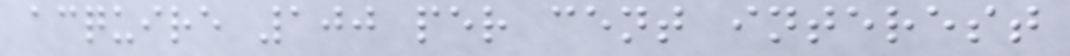acquire 100 per cent interest
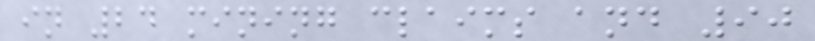in 24 mining claims and 90
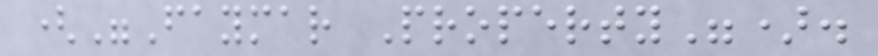("Faymar Property").
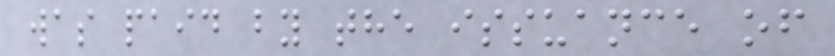was paid by the issuance of
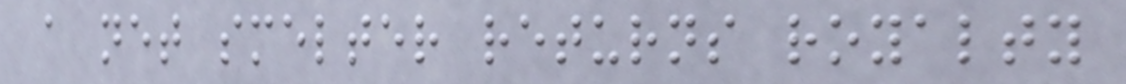a net smelter returns royalty
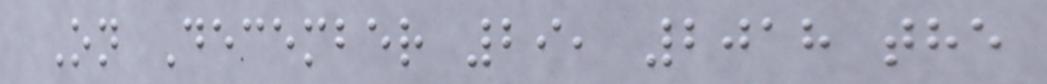On December 29, 2018 the
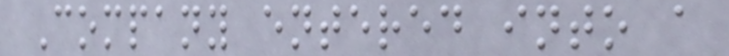Company entered into a
